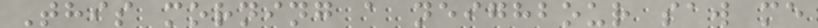This morning a neighbour saw me
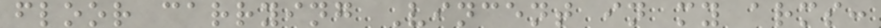floor carrying Vincent in my arms:
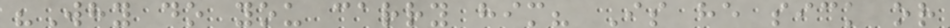"Why do you carry him? Is he sick or
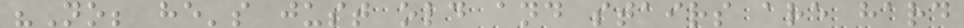"No; he's just old and stairs are hard
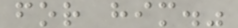for him."
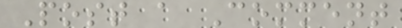Post a Comment
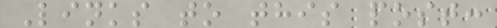Links to this post:
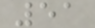51
